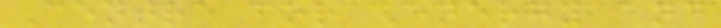Centre for Energy and
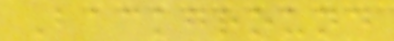Background
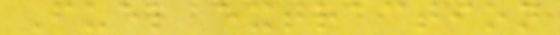Fuel extraction
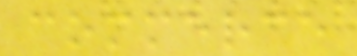commerce
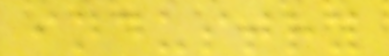industry
